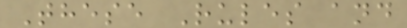These Rules and
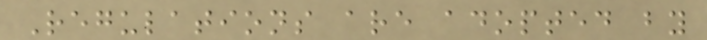Regulations are adopted by
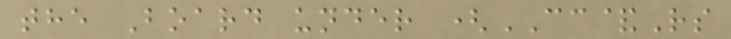the Board under (CC&Rs
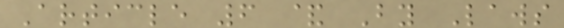Article 6 & By Laws
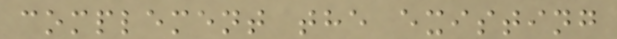complement the existing
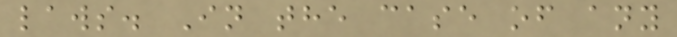laws. In the case of any
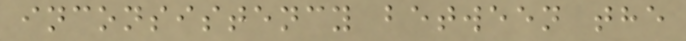inconsistency between the
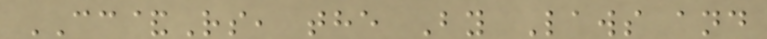CC&Rs, the By Laws and
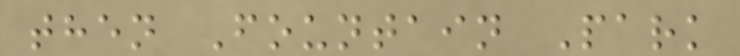then Fountain Park
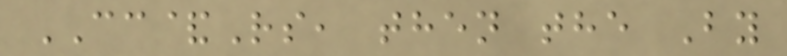CC&Rs, then the By
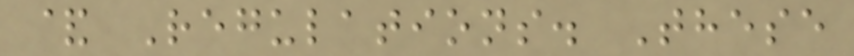& Regulations. These
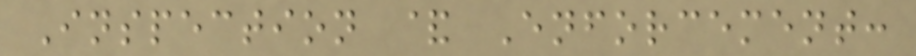Inspection & Enforcement:
